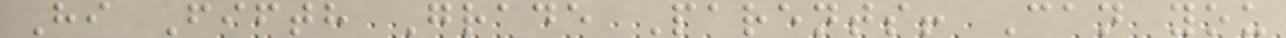Hi Fifth Grade Parents! Can you
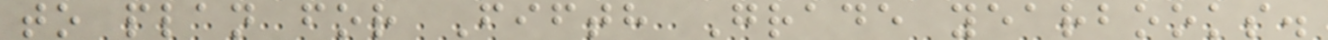to plan for Fifth Grade yearbooks.
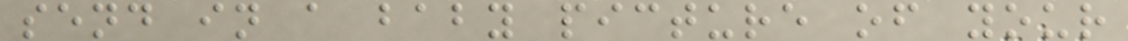send in a baby picture of your
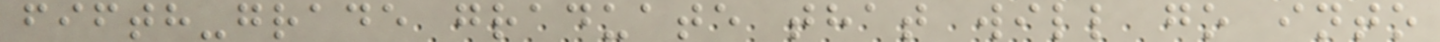fifth-grade graduate that will go into
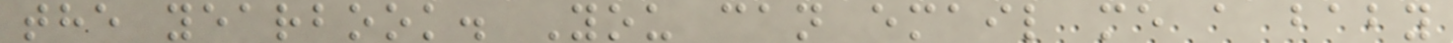the yearbook. You can email me a baby
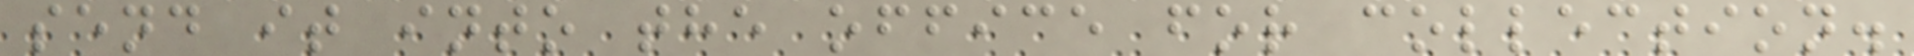send it into the office for collection.
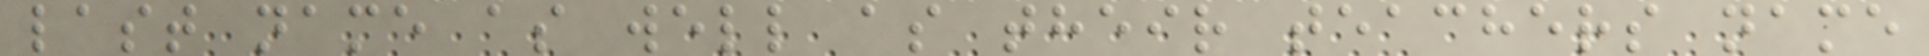last name as well as their teachers name
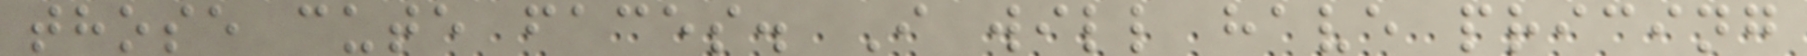those cute faces. I will have pricing
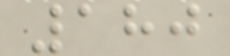180
